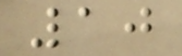10
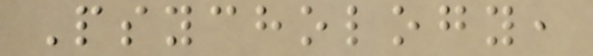Psychology,
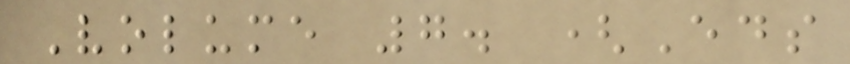Volume 7. (Eds
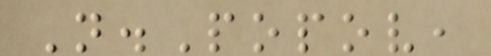N.Popov,
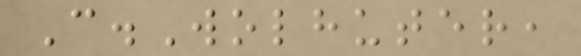C.Wolhuter,
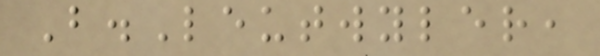B.Leutwyler,
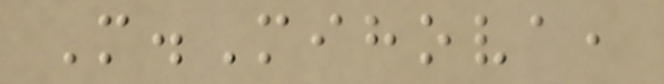M.Mihova,
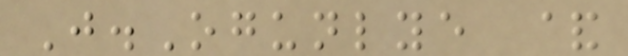J.Ogunlye &
